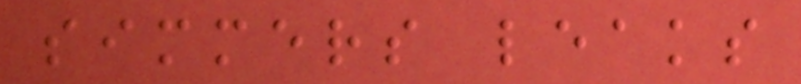simmers leaks
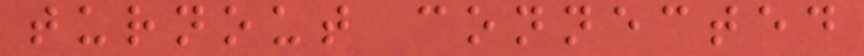turnout connected
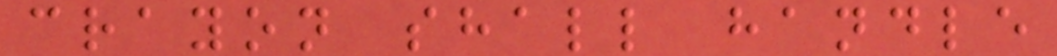crayon shall handle
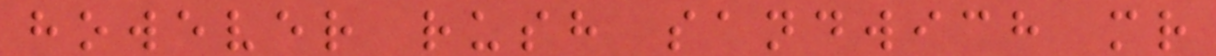however rush sandwich mr
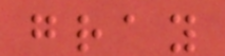gray
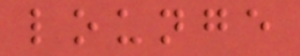lounge
